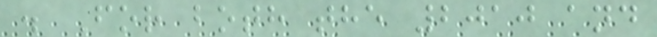. For both the 2010 and
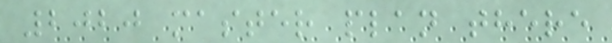2020 master plan there
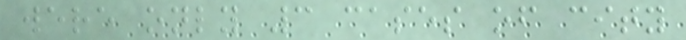were only 3 cases of city
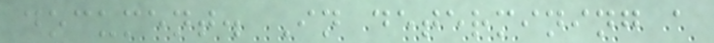document. In determining a
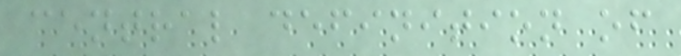central definition of
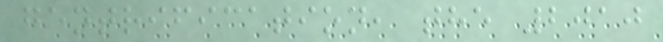gentrification, the 2010
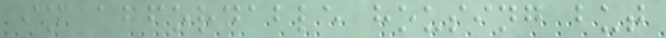in affordable housing but
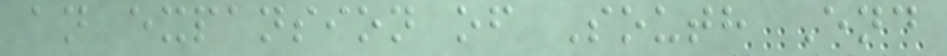an expansion of South End
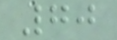70
